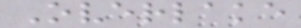Overlake
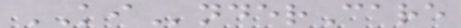KInderCare
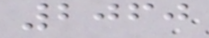2060
